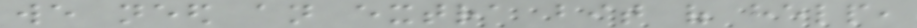we need an extra bit of help,
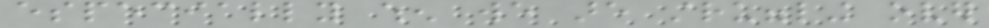especially when we are struggling over
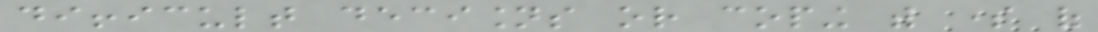difficult decisions or coping with some of
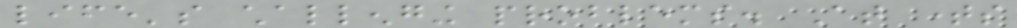life's challenging problems. At times
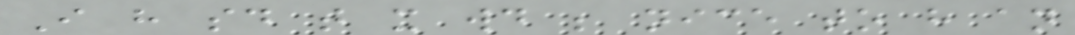I have said that it would be nice to have an
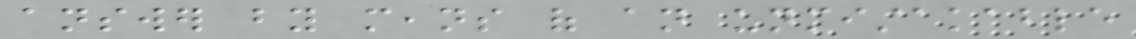answer by means of an unmistakable
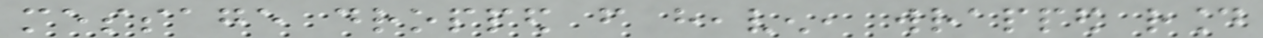message dropped from heaven, wrapped round
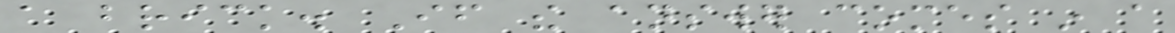a brick. If the answer comes in a
